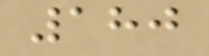180
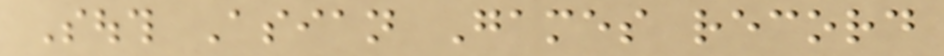South Asian Games record
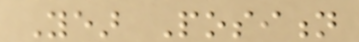Year Position
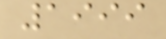1999
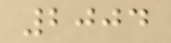2004
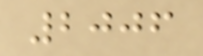2006
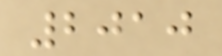2010
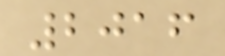2016
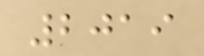2019
